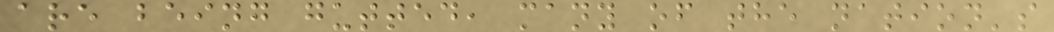are being gutted, many of the nation's
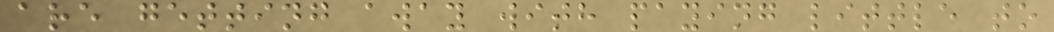are getting away with paying little to
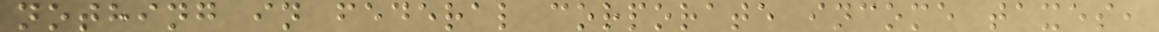nothing in federal corporate income taxes,
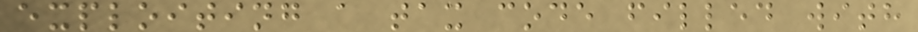exploiting a tax code filled with
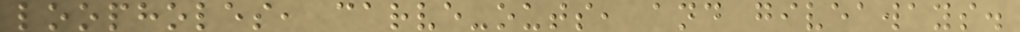loopholes, carve-outs, and giveaways.
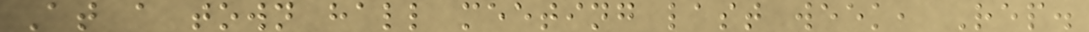At a town hall meeting last week, Rep.
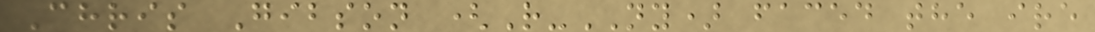Chris Gibson (R-NY) faced the ire
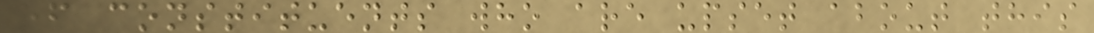of constituents who are upset about this
